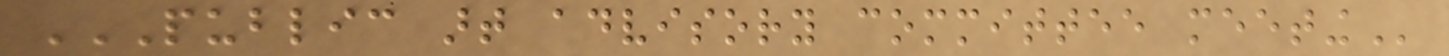PUBLIC ART ADVISORY COMMITTEE MEETING
